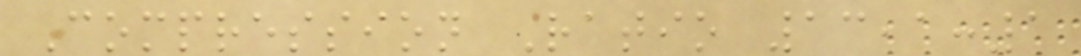Compression Ratio 13,1:1
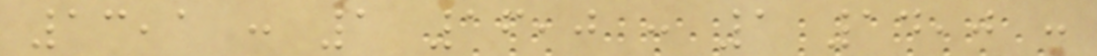13,1 : 1 16,0 : 1 14,0 :
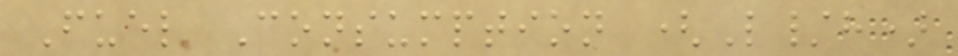Fuel Consumption (L/h)
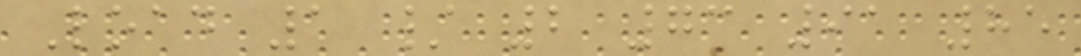Load 1 / 2 73 91 85
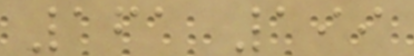161 199
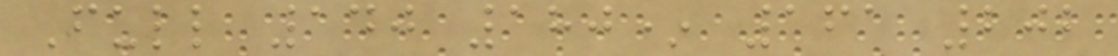Full 140 180* 161 202
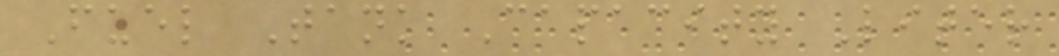Fuel Tank Capacity Liter
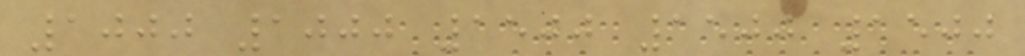1000 1000 1500 1500 1500
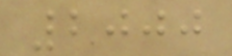2000
